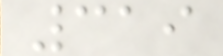319
